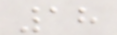18
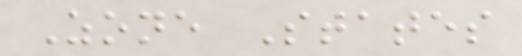Zone States
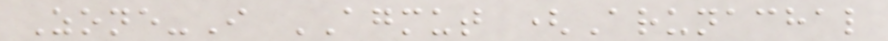Zone-I AGMUT (Arunachal
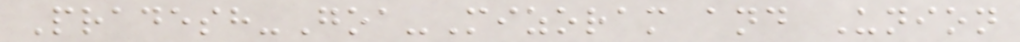Pradesh-Goa-Mizoram and Union
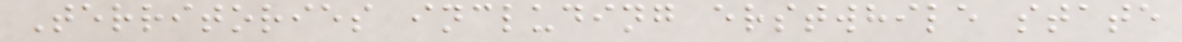Territories including erstwhile state
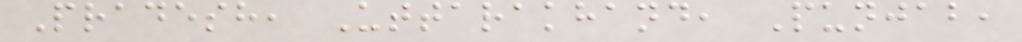Pradesh, Uttarakhand, Punjab,
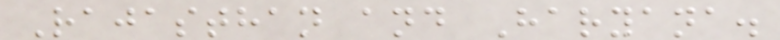Rajasthan and Haryana.
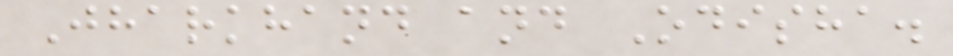Jharkhand and Odisha.
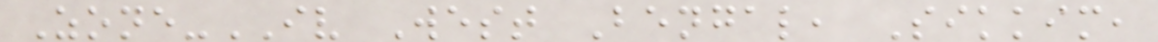Zone-IV West Bengal, Sikkim,
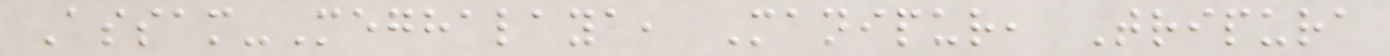Assam-Meghalaya, Manipur, Tripura
